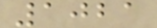1021
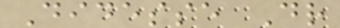Didesse Dr
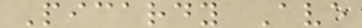Picardy Ave
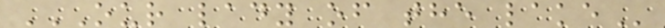OUR LADY OF THE LAKE
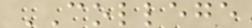COLLEGE
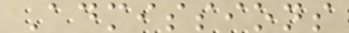Admissions
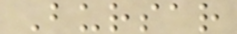Bursar
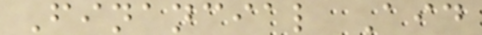Financial Aid
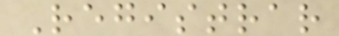Registrar
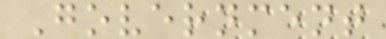Government
